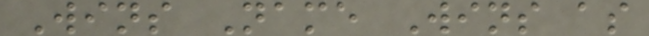Wins Name Wins as
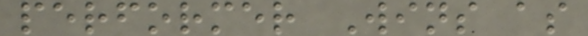performer Wins as
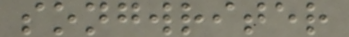songwriter
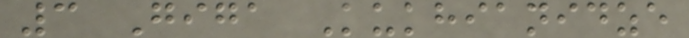3 Giga Kukhianidze
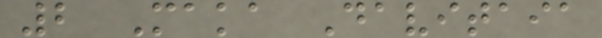2 Maka Davitaia
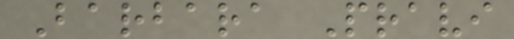Barbara Pravi
